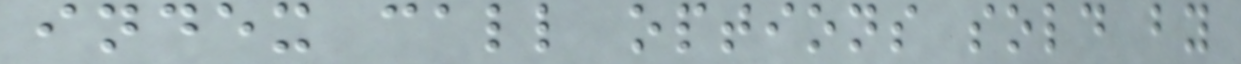index call options sold by
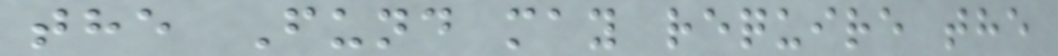the Fund may require the
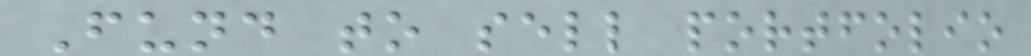Fund to sell portfolio
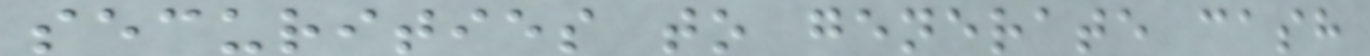securities to generate cash
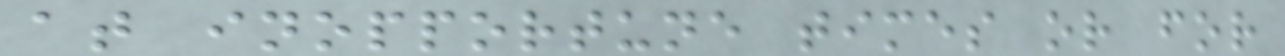at inopportune times or for
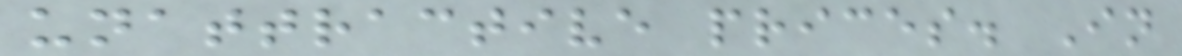unattractive prices. In
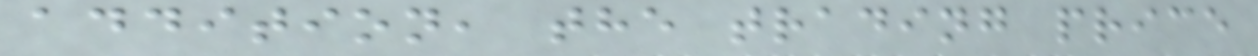addition, the trading price
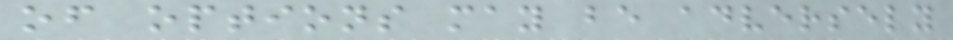of options may be adversely
